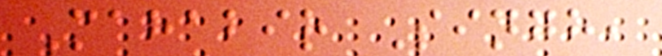Mahabir Singh,
